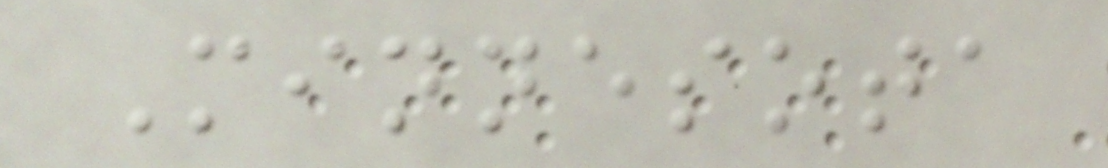Minnesota
